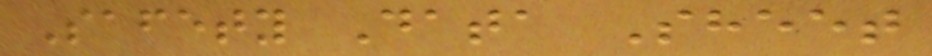Safety Data Sheet
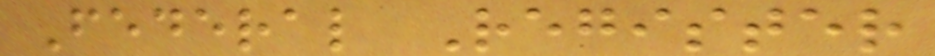Federal Register
